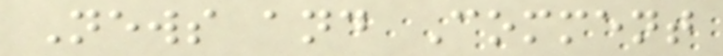News and Comment
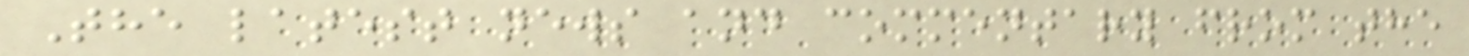The latest news and commentary from the
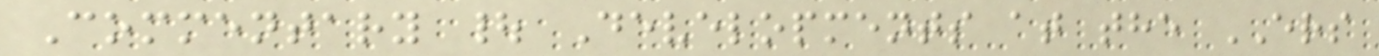Commentary | Developments at the ERS
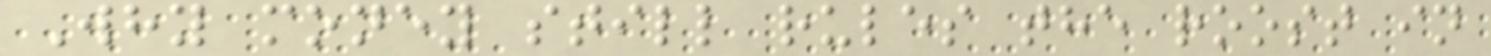Why money still rules the roost in
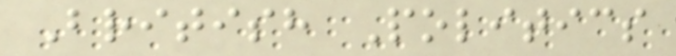British Politics
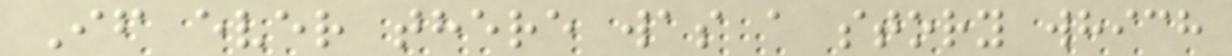If ever there was a story which
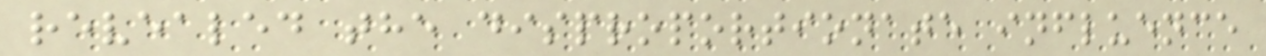revealed the disproportionate influence
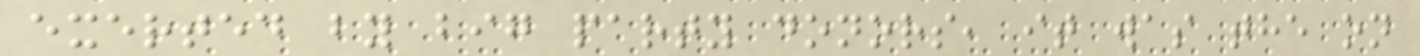exerted by big party donors, it was the on
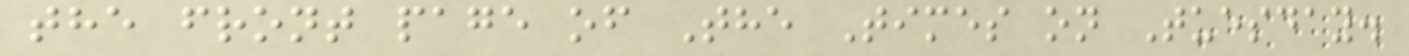the front page of The Times on Tuesday.
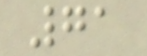71
